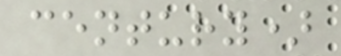century)
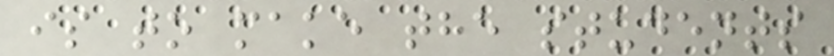is to make the students
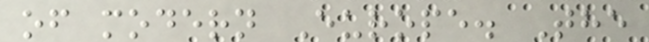of modern Europe. The
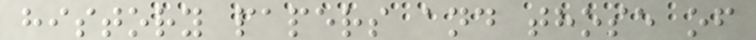history papers and those of
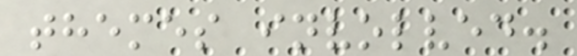themes involved.
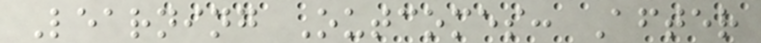Learning Outcomes: After
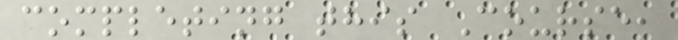completing this Course,
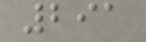291
